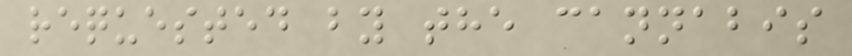requested by the cannabis
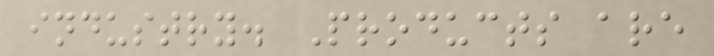industry. Products are
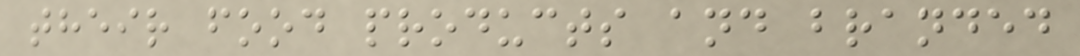their food products and branded
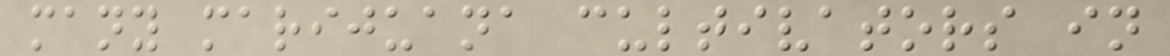many marijuana cultivators in
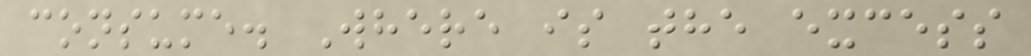consume. Where is the excess
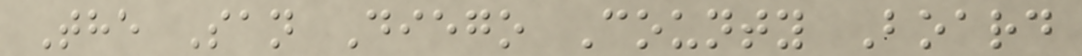The San Diego County Board
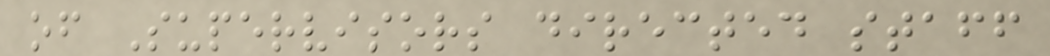of Supervisors directed staff
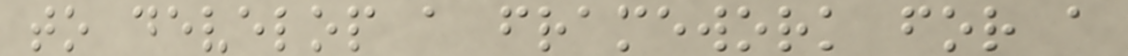to develop a framework for a
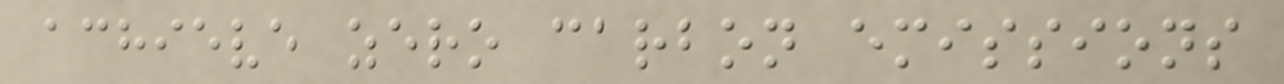achieve zero carbon emissions
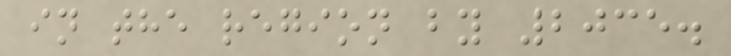in the region by 2035.
